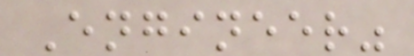Engineer"
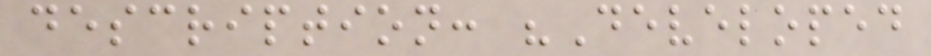description: "Developed
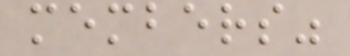members"
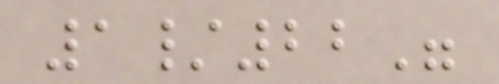1/22"
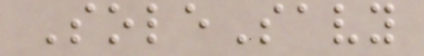SoleSavy
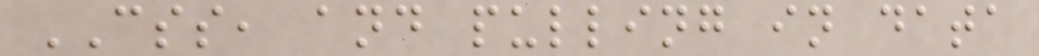CSS, and pulling in data
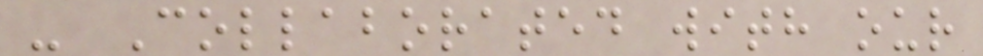- Collaborated with our
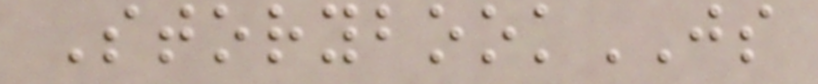StorybookJS
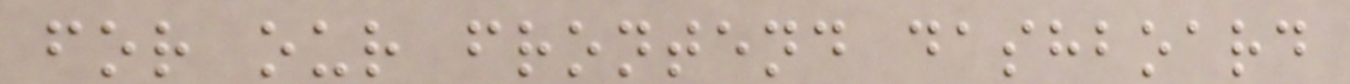for our frontend dashboard
